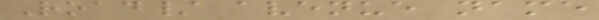Road/ avenue name
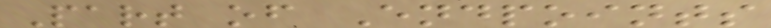Part of Endpoints
